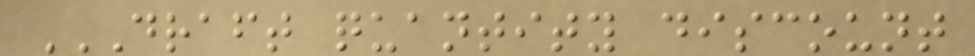DRAFT QUANTITY DISCOUNT
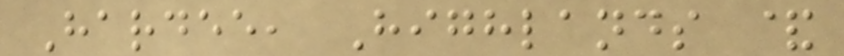Hardee, Highlands &
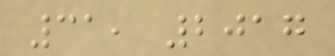31, 2017
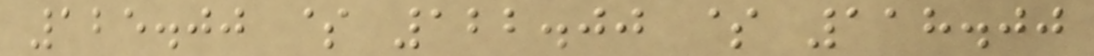125.00 $ 122.00 $ 118.00
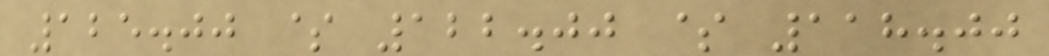125.00 $ 122.00 $ 118.00
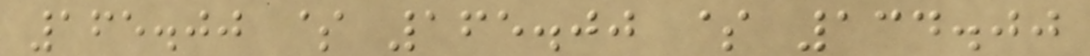165.00 $ 165.00 $ 134.00
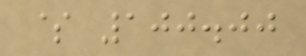$ 100.00
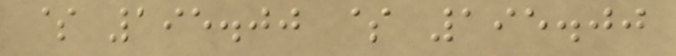$ 195.00 $ 195.00
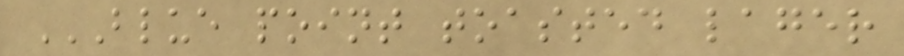BLUE POINT TOASTED LAGER
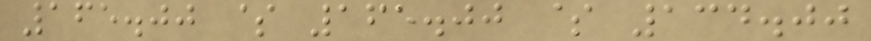165.00 $ 165.00 $ 134.00
